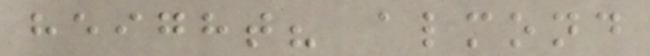height? almond
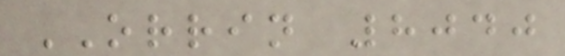ORRIN 8040
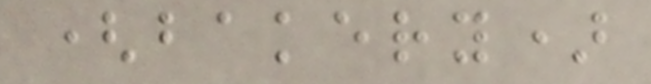(bakery)
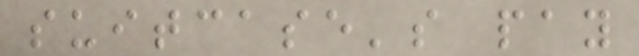suitcase's pay
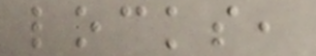locks,
